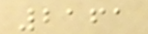2161
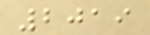2019
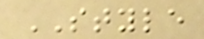STYLE
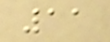11
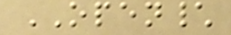OPEN\
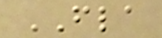FLA
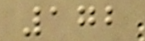172
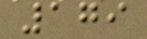179
